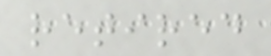retired
